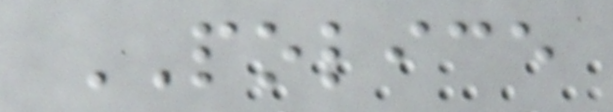POLICE
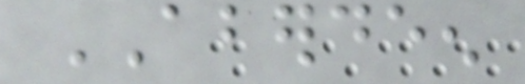ABERDEEN
